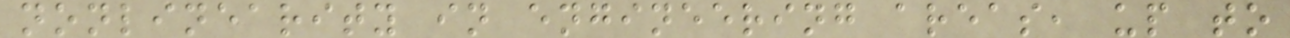nonlinearity in engineering areas, up to
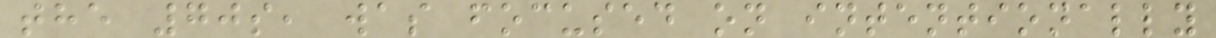the 70s, was focused on intentionally
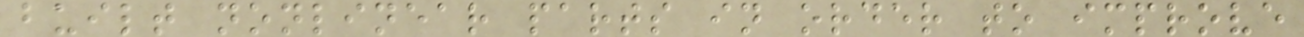built nonlinear parts in order to improve
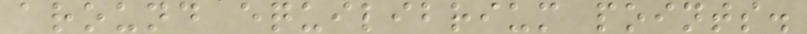around equilibrium points.
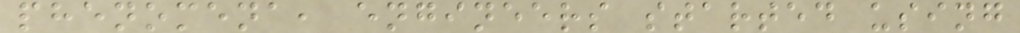phenomena, engineers started using
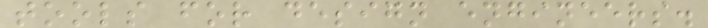tools for design engineers.
